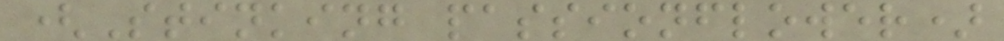(Stinking passionflower)
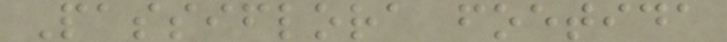Passiflora foetida
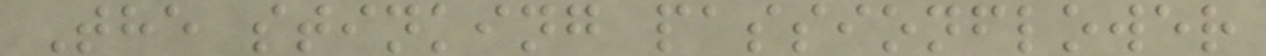The stinking passionflower
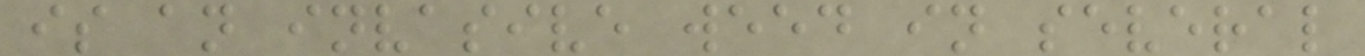is an invasive weed in several
